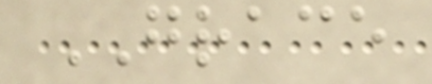GRACE
